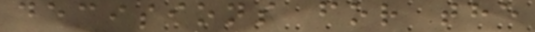decisions for the
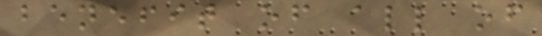benefit of all of
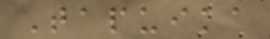Tapuika
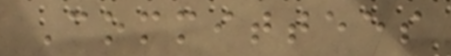Committees
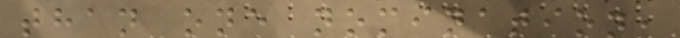than one nomination,
